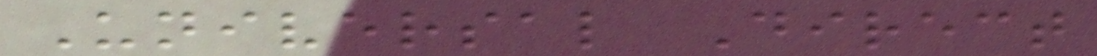Universal Direct
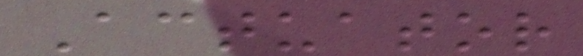Actuator
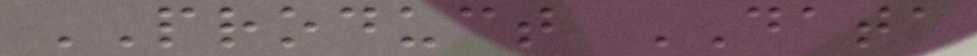PRODUCT DATA
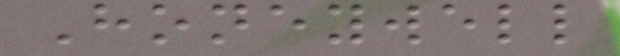Honeywell
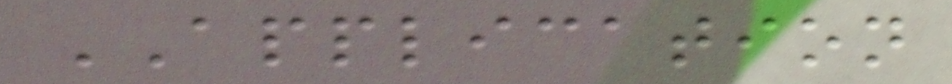APPLICATION
